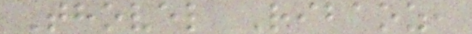Thovel Ribaoz,
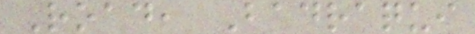Road, Badraqui
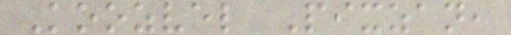Koozvel Pixzan,
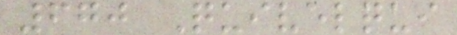670 Quivelqui
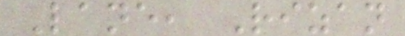Lane, Rizan
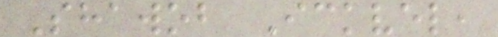Shawob Ickvel,
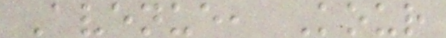Avenue, Kour
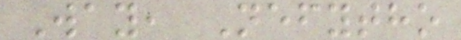Way, Nefytho
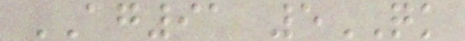AG91 5QK
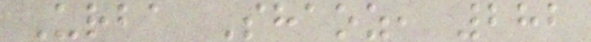Urba Shaoz, 282
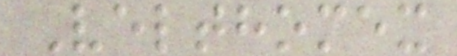Velthomex
